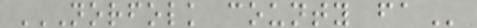NORFOLK COUNTY FA
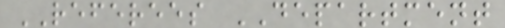REFEREES DEPARTMENT
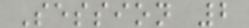Session 2
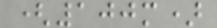(100m)
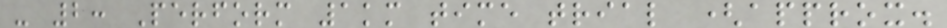- 2: Perform 1km time trial (approx.
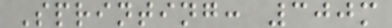Sprinting: 300m
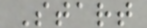Start
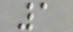1
